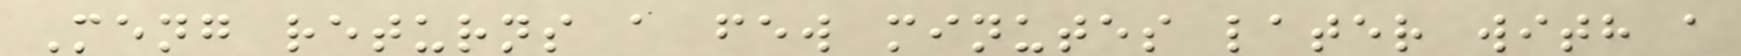Meng returns a few minutes later with a
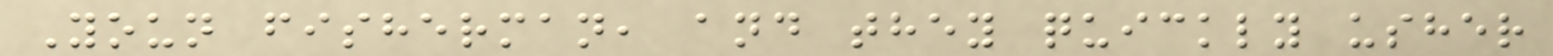Youn fisherman, and they quickly usher
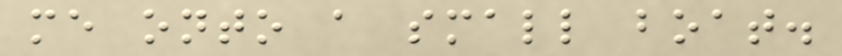me onto a small boat.
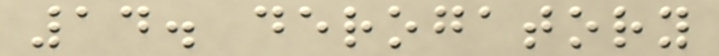14. derogatory
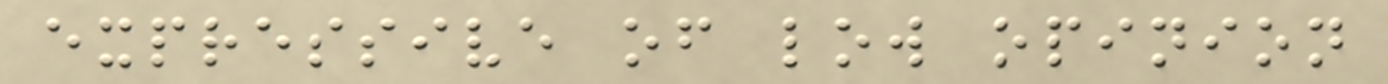expressive of low opinion
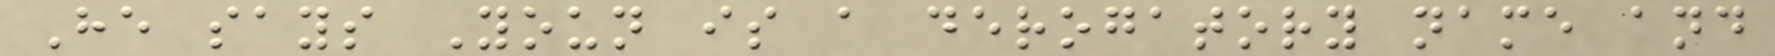He says Youn is a derogatory name and
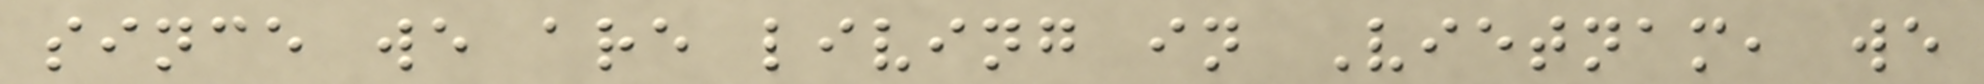since we are living in Vietnam, we
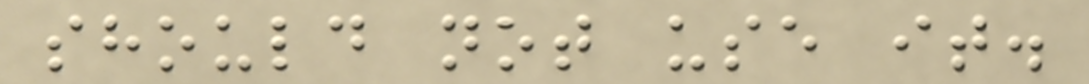should not use it.
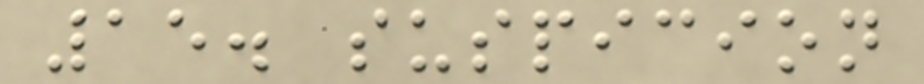15. suspicion
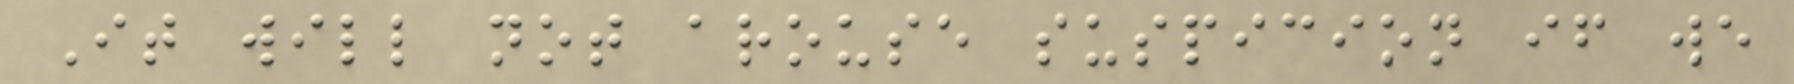It will not arouse suspicion if we
